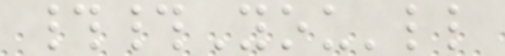##You'll
